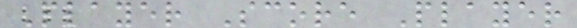Player Score Player
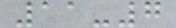11-7
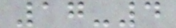17-4
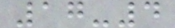17-4
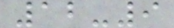12-9
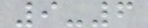9-6
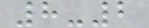8-2
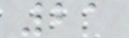21
